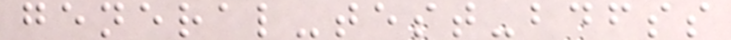general-test-bdfss
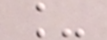_
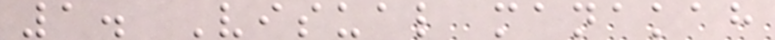1. Visual manakah
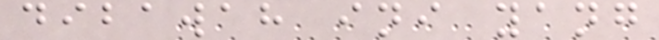dibawah ini yang
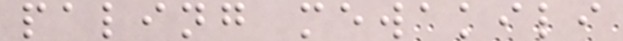paling mewakili
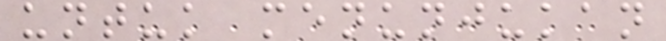untuk menunjukan
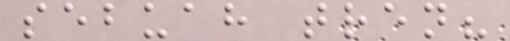sebuah tren?
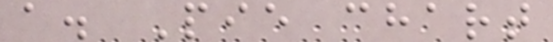a. Pie chart
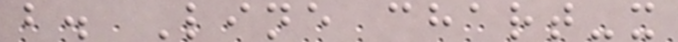b. Line chart-x
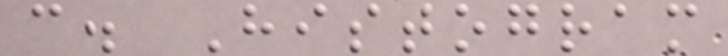c. Histogram
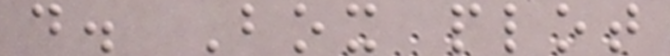d. Box plot
